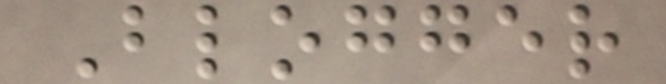Blogger
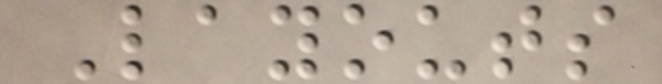Layouts
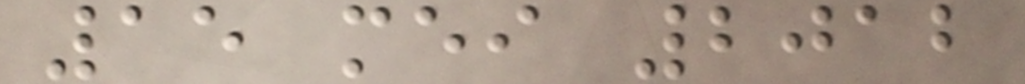15 mei 2012
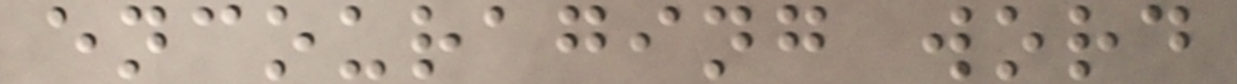encouraging word
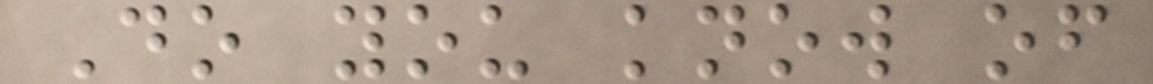Do you know of
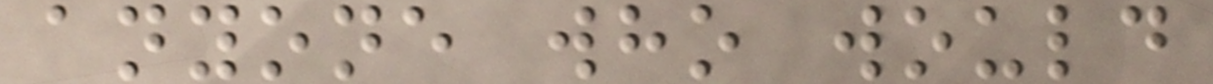anyone who would
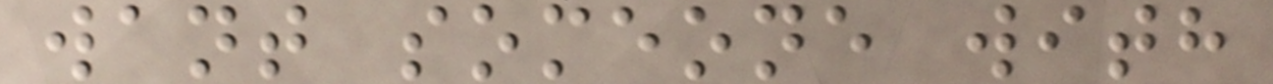want someone with
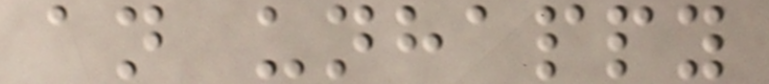an unhappy
